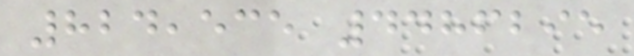824,535 4486295
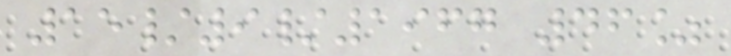15/9/1967 46%
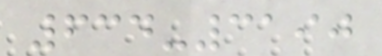634-3190
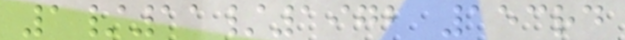1/11/1972 153rd
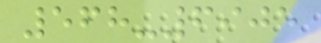568-6905
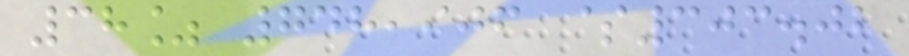38% 748,906 $303.02
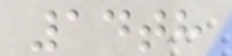14th
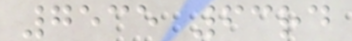7535 63rd
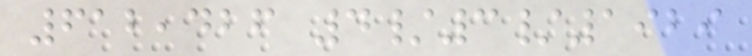612,426 4/3/1929
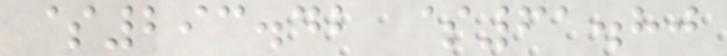$293.42 $61.80
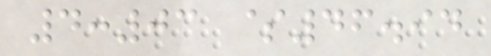4:03 $46.94
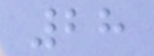28
